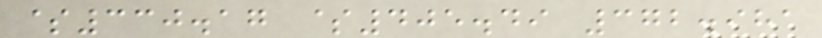$330.17 $405.49 372.981
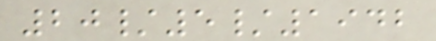20/5/1942
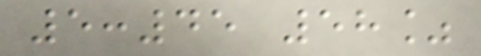5:45 58%
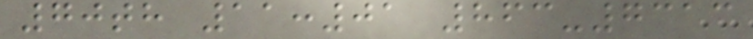70th 11:01 863-7313
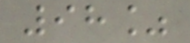98%
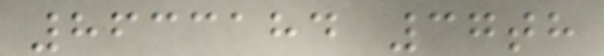8633184 37th
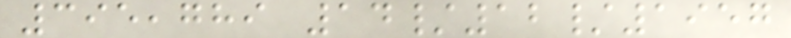395,789 14/12/1957
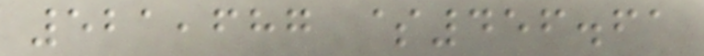521,687 $456.61
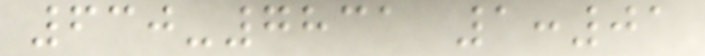630-7831 1:01
